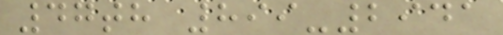47th 899-2941
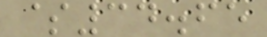$34.65
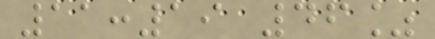11:19 46%
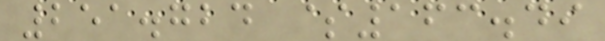251.724 $163.49
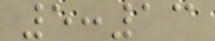5:13
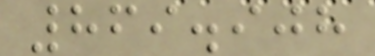869.908
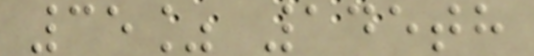35% 145th
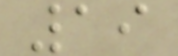19
